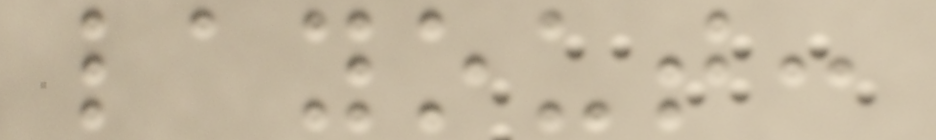layout:
